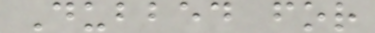Dubbed for
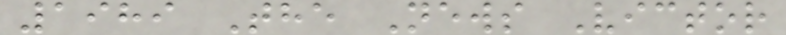1989 The News Victor
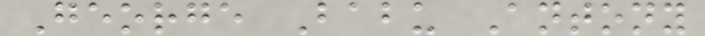George Babu Antony
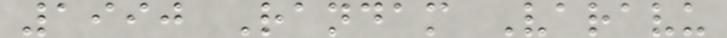1990 Randam Varavu
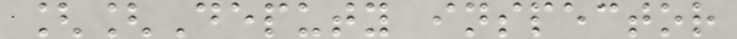[[Deputy inspector
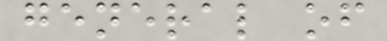general of
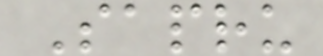Sapru
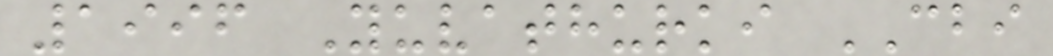1996 Yuvathurki CBI
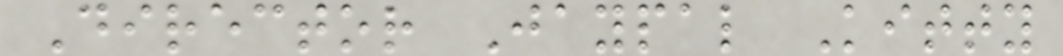Director Jaypal Kitty
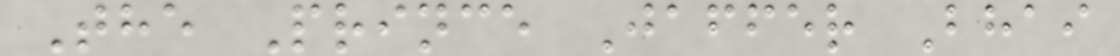The Prince Jaffer Bhai
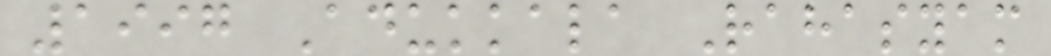1997 Adukkala Rahasyam
